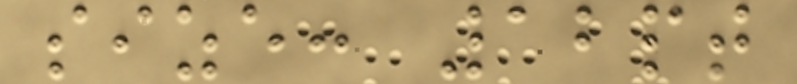size: 12pt
